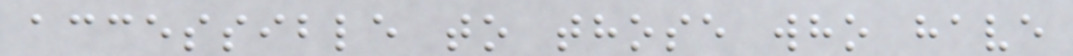accessible to those who have
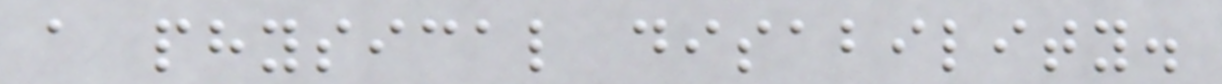a physical disability.
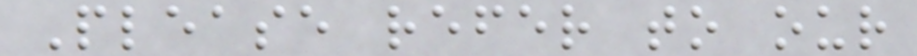Please refer to our
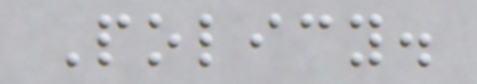Policy.
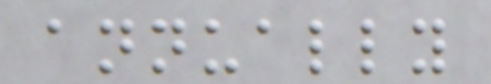annually
